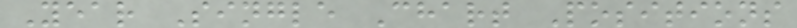Year Single Chart Positions
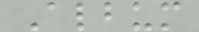Album
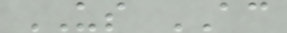US AC
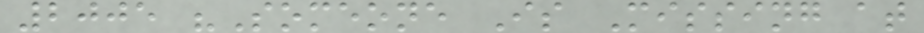2005 "Someone Is Missing at
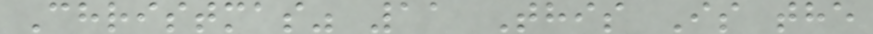Christmas" 11 This Is the
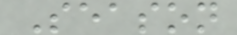Season
